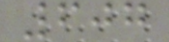607
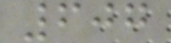607
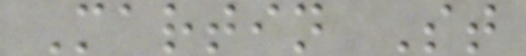Martin St
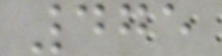475
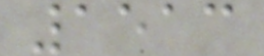1513
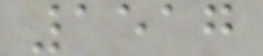1517
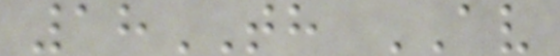18TH AV
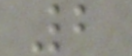2
